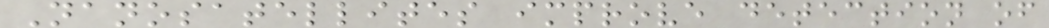Nanosatellites improve detection of
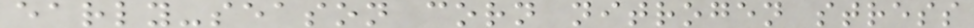early-season corn nitrogen stress
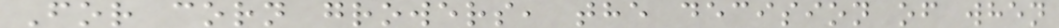For corn growers, the decision of when
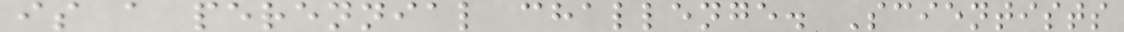is a perennial challenge. Scientists
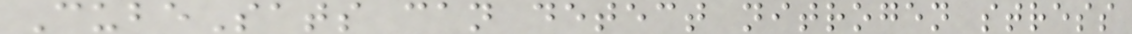CubeSats can detect nitrogen stress
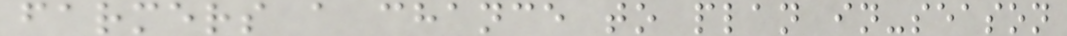farmers a chance to plan in-season
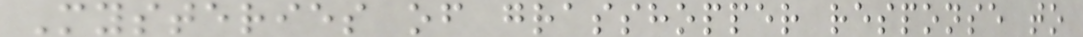Mysteries of grasshopper response to
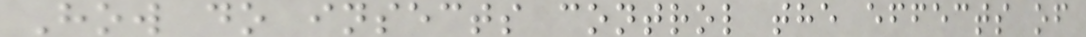How do insects control the effects of
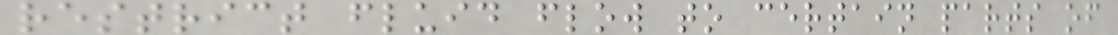restrict fluid flow to certain parts of
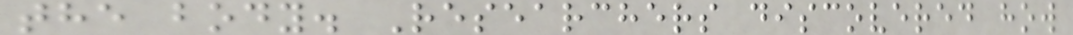the body. Researchers discovered how
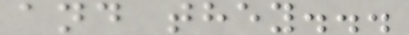and they...
